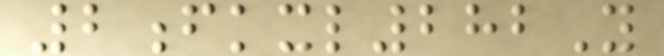2fkxl282Y
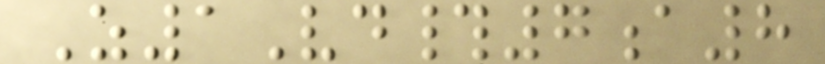Z1Vd#7a8
